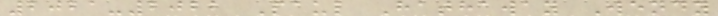2021-2022 Paul Hathaway Wendy
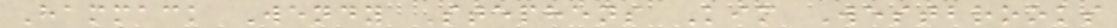Hammack Wendy Stephens Kim Westbrooks
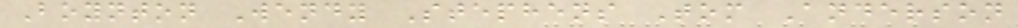Boynton Wendy Stephens Tom Anderson
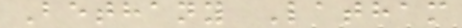Bethany Latham
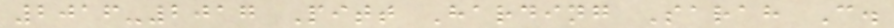2016-2017 Pitt Harding Sarah C.
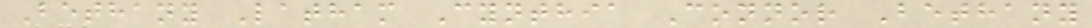Bethany Latham Cynthia Connor Bethany
